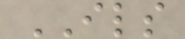ILS
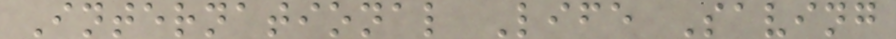International Life Saving
